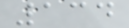134
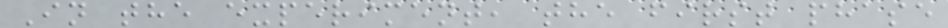In the experiment, the first phase
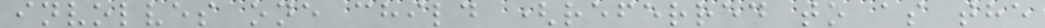involves one child (referred to as the
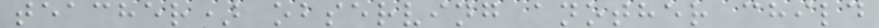teacher) observing another child
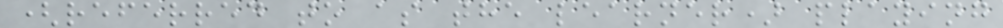(referred to as the learner) playing
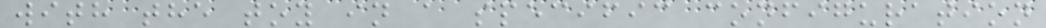with the toy in a specific configuration
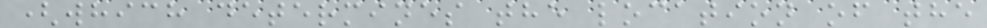(which determines the location of the
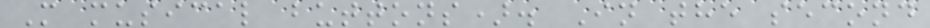M musical buttons). In the second
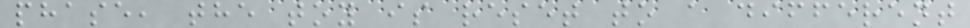phase, the toy is reset to a different
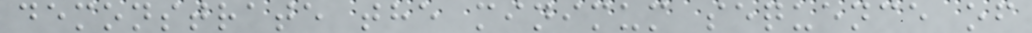demonstrate the minimum sequence of
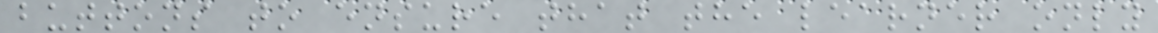buttons to ensure that the learner only
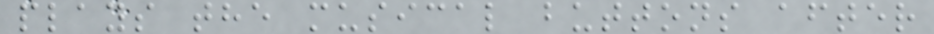plays the musical buttons after
